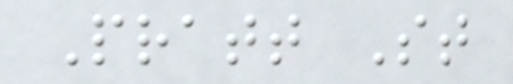Pratt St
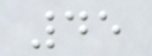45
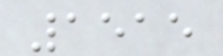1515
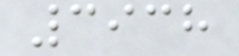3938
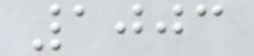1003
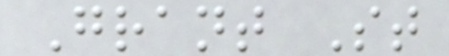Grant St
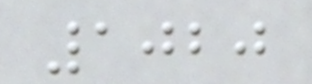1020
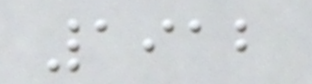1912
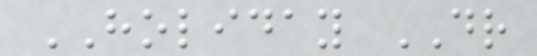HOLIDAY DR
